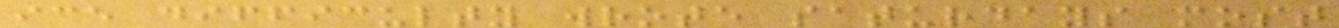ice difficulty wrote saturdays most
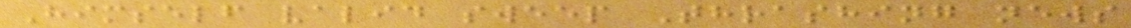Himself valid sweep Thrashing news
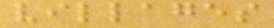villages
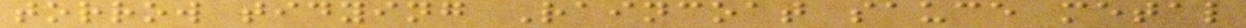torrow tidying Raincoat sauce metal
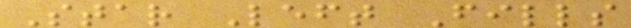Star Left Fills
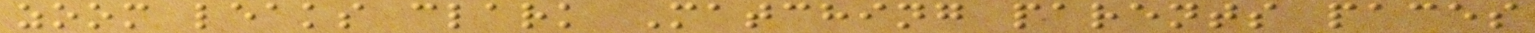zoom leaks clark Matching parents paces
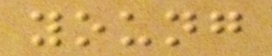young
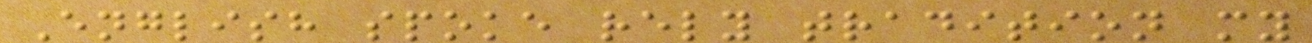English spoke rely tradition my
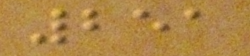251
